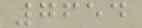7654
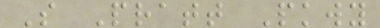S Pratt Pkwy
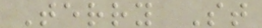Terry St
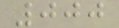000
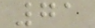71
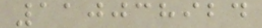110038924
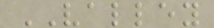VALLEY
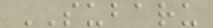SUBARU
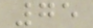75
